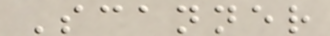Scanner
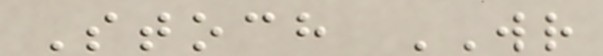Stoch WR
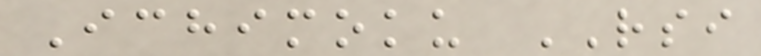Ichimoku RSI
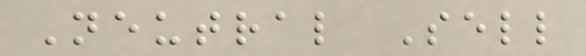Neutral Sell
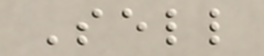Sell
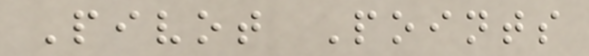Pivot Points
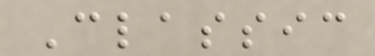Classic
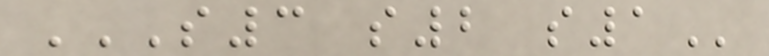S3 S2 S1
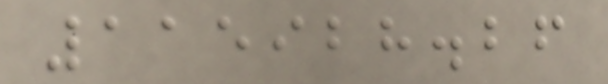115928.26
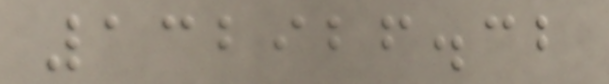132926.32
